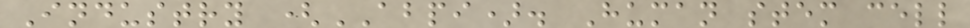Industry (ABPI). Human stem cell
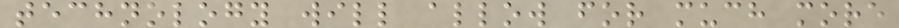technology will allow for much more
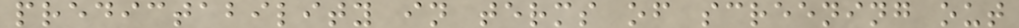predictability in terms of screening out
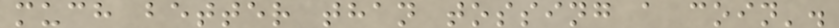much better than tossing a coin'.
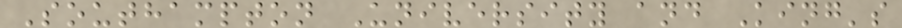Southampton University and King's
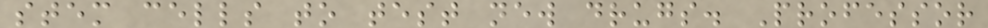stem cells to test new drugs. Professor
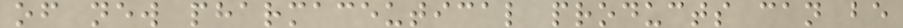of new pharmaceutical products can be
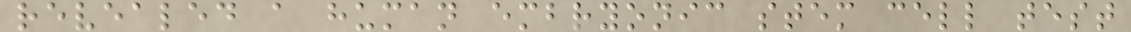revealed a human embryonic stem cell test
